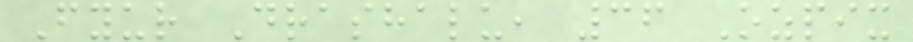Fyur Drashalu, 36 Ozpix
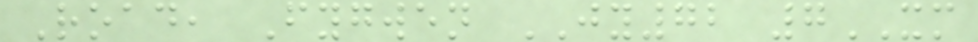Road, Fygwen JY72 7XM
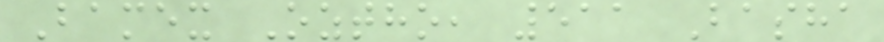Bamex Oztho, 511 Basha
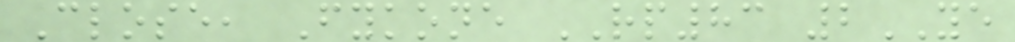Close, Fykone RP83 2YE
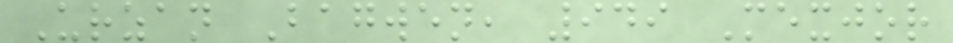Urzan Bagwen, 949 Mexjor
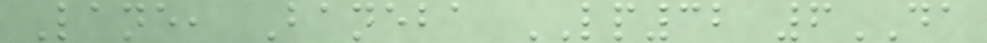Lane, Baneba LP32 6DA
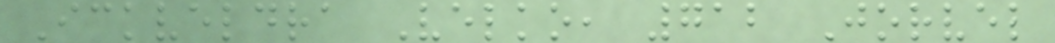Ickveldra Velko, 712 Jorvel
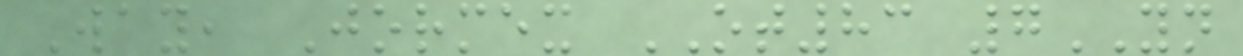Way, Jormex OT83 7YN
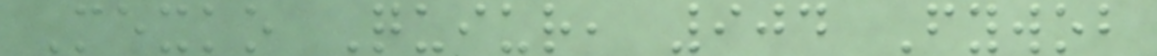Mexko Quiur, 904 Fywob
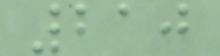210
